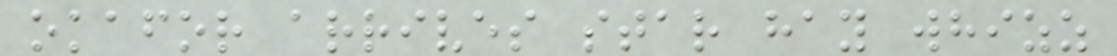okafor arrives star hay whizz
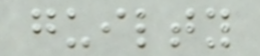guilty
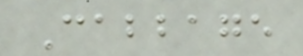Cabbage
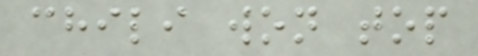chili won top
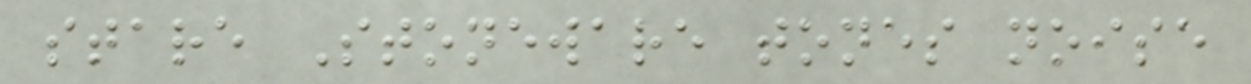stare Stoneware tones noise
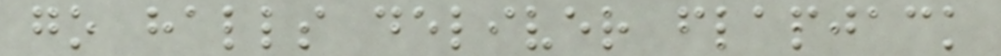go halls deliver flapjack
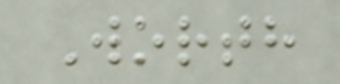Worth
